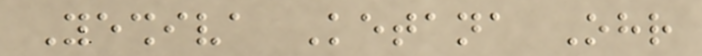Yeshiva Ketana Ohr
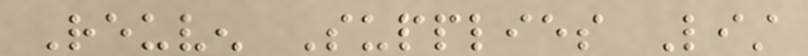Reuven Supplies List
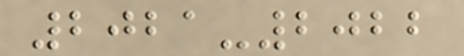2021-2022
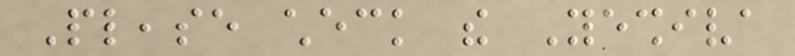Please check the Yeshiva
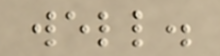well.
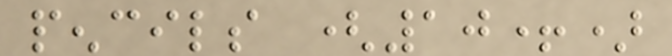pencils (10+)
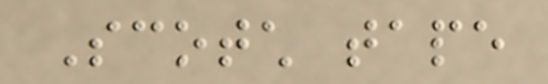Scotch tape
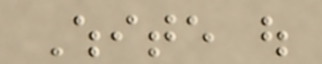White out
